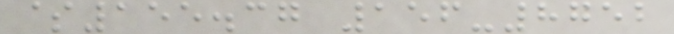$155.37 156-8752
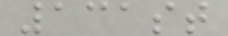131st
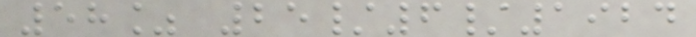58% 25/6/1924
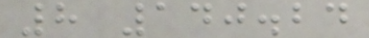8 140.24
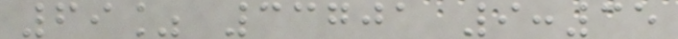69% 33701 9:35
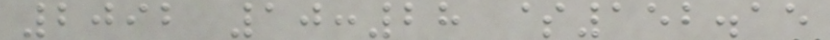2092 10:28 $152.15
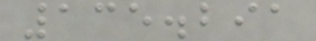135.291
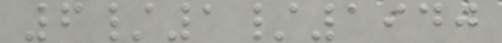6/1/1940
